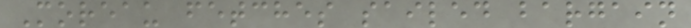Moreau fetches sailed bargain
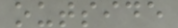outside
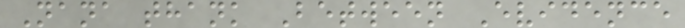Nana thank Between Evidence
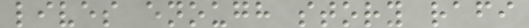lives enough story rafi
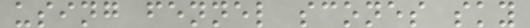using fennel scones sky
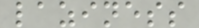laziness
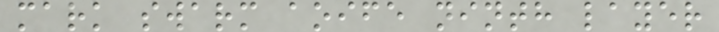mark swarm aoife ninth layer
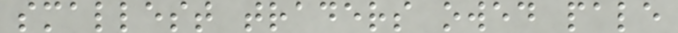smallest traders owed pale
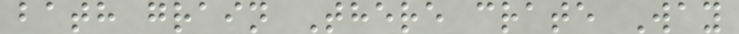bath grain There crate Way
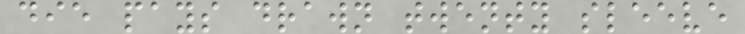die pays drawn twenty sleeve
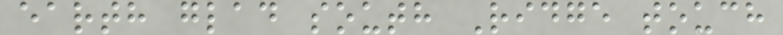earth glad south Ridge touch
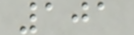101
